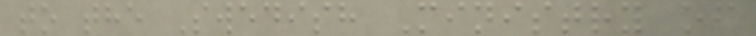to the Swedish Ministry of
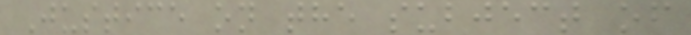Justice on the subject of
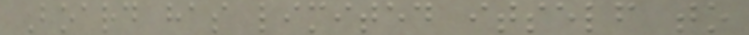Board has limited itself to
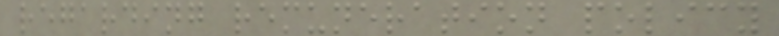regarding remuneration policy
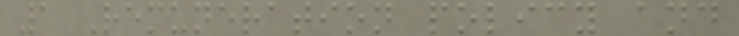1 Remuneration policy and
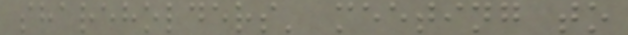shareholders' meeting to
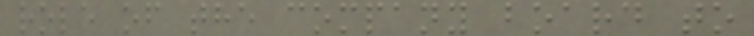role of the company board to
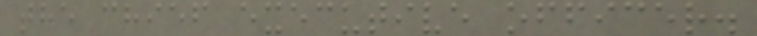the chief executive officer.
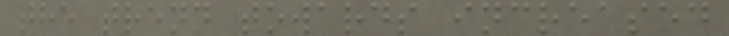the trend towards increased
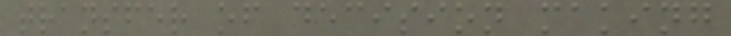transfer of decision making
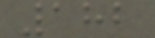182
